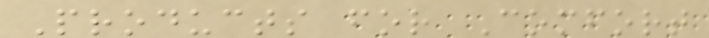Products for Comfort
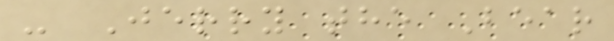- Jerry the Bear
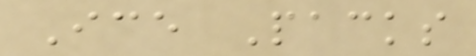Ice Packs
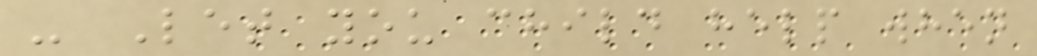- Let you child help when
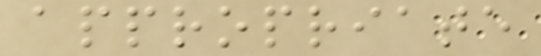appropriate
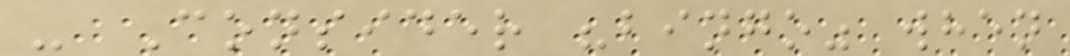- Consider "bingo" when
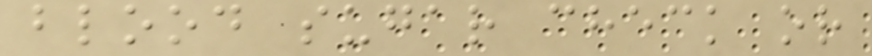blood sugar check or
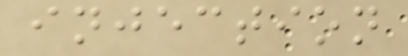injection
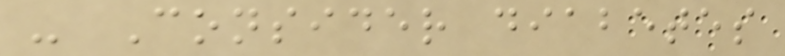- Consider diabetes
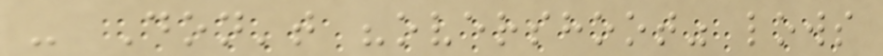- Don't "overshoot" lows
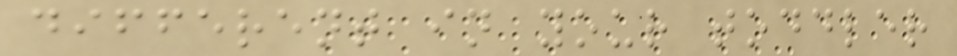different in your toddler
